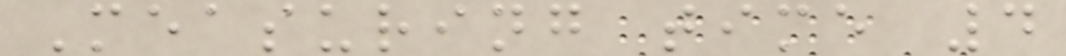Measuring time 4
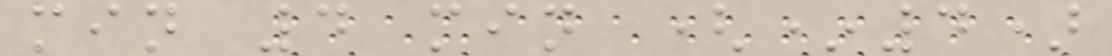min 4 min (*4)
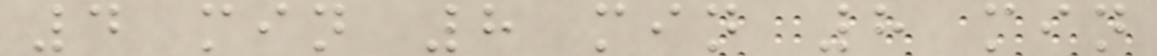4 min 8 min 8 min
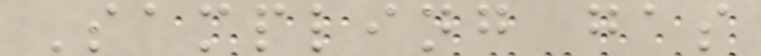Sampling gas
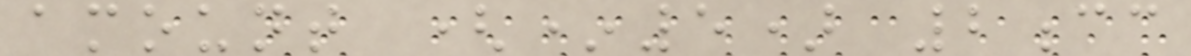amount (*5) 2cc
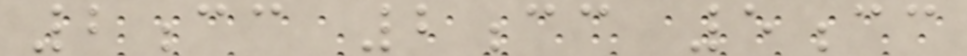2cc 2cc 5cc
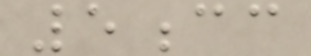5cc
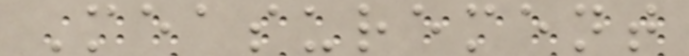Measurement
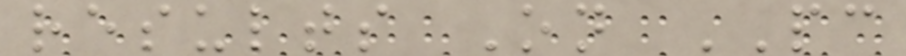results On PC
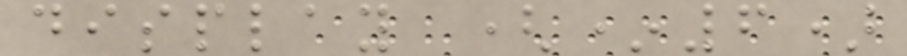display (*6)
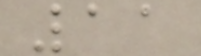11
